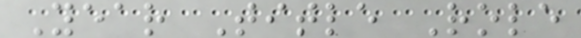Year Title Role
